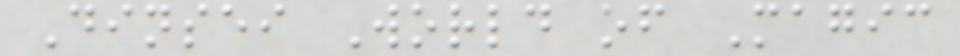Dinsei World of Magic
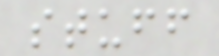stuff
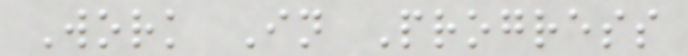Work In Progress
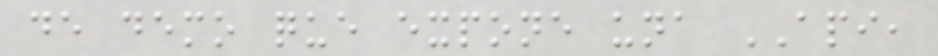de demo que expone una API,
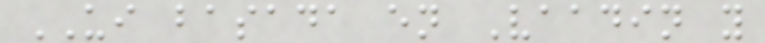UI basada en Vaadin y
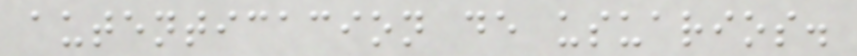autenticacion de usuarios.
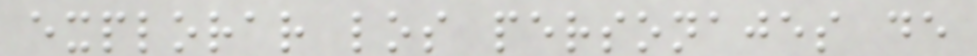explorar los personajes de
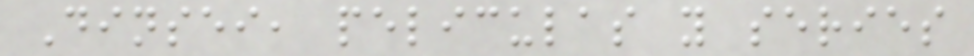Dinsei, peliculas y series
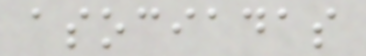asociadas
